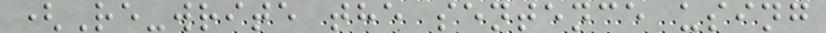(Re-write the sentence using
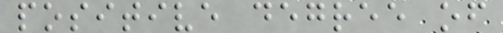positive degree of
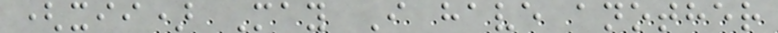(xii) May I have another
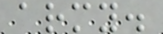army.
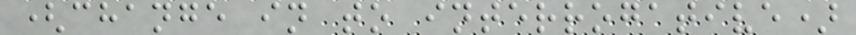(change in to interrogative)
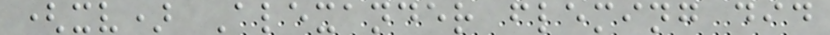(xv) Alexander fleming did
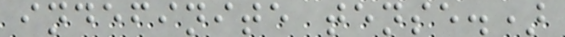indefinite tense.)
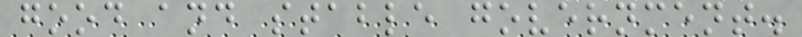good and stable government.
